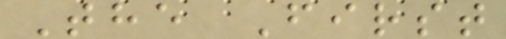The First
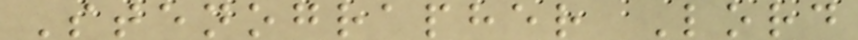Stenographer Lord
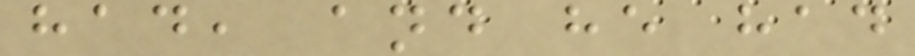had, and he had
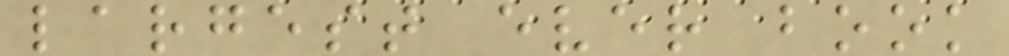largest ever book
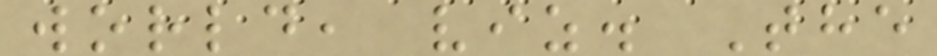world, viz. The
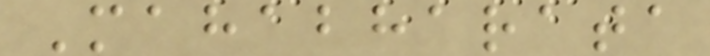Mahabharata
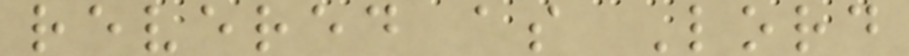revered as Lord
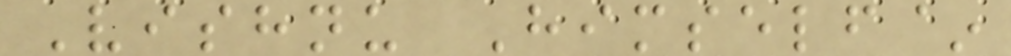Vishnu Himself~
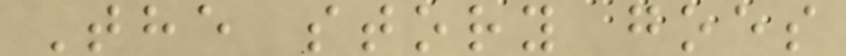The story goes
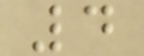4
